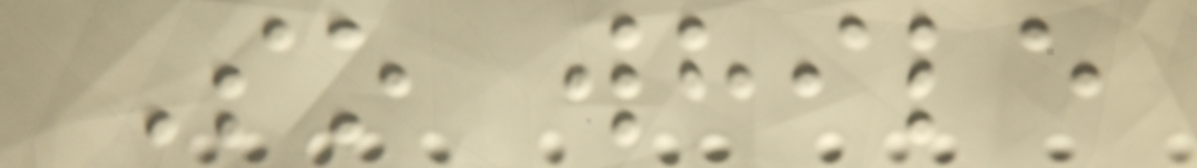So while
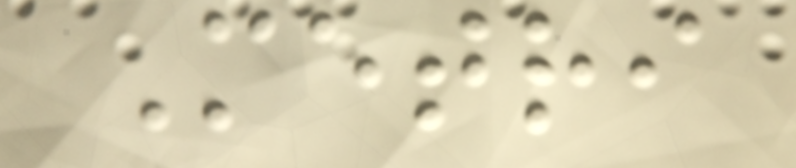Metri
